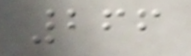266
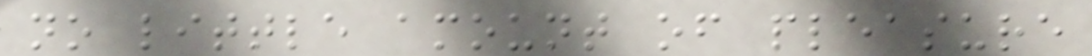no little amount of pleasure
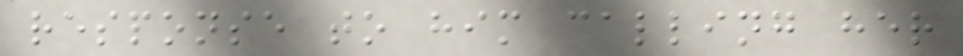response to him calling her
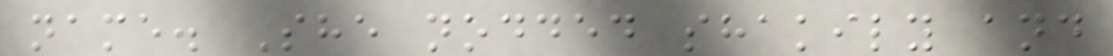name. She nodded shakily and
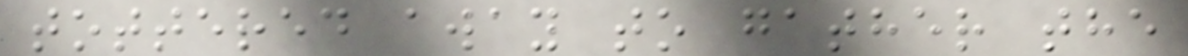tottered away to gather the
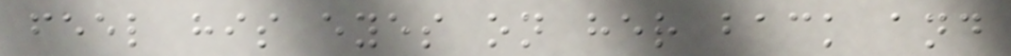feel his eyes on her back and
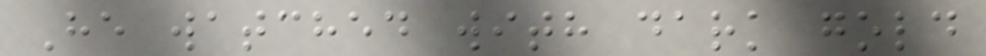He watched with dark gold
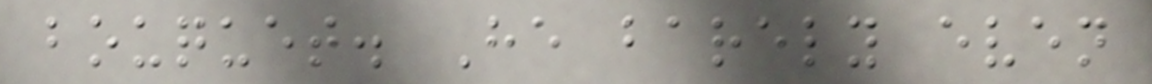bouquet. He barely even
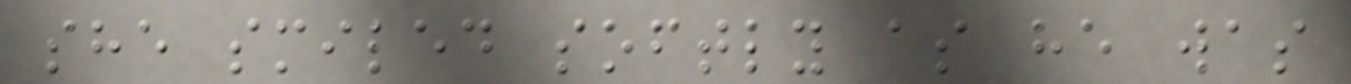she smiled softly as he was
